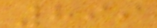899
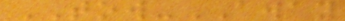TOW-AWAY
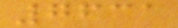7631
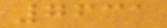7631
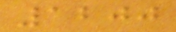1200
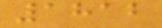1812
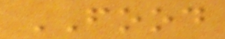FOOD
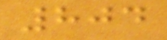804
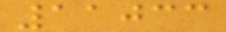11033
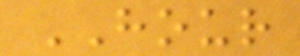HOUR
